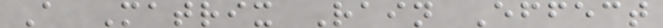A Matrix Rain Effect
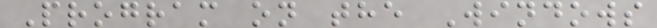Program on the Windows
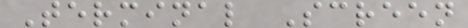Terminal Screen
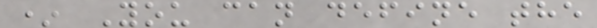* You can define the
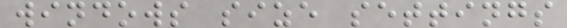windows size settings
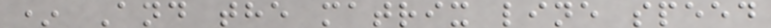* And the matrix line speed
